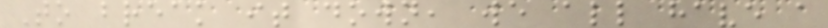To break it down, we all have a
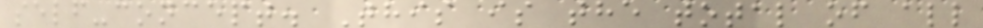self-concept. This is the total of all
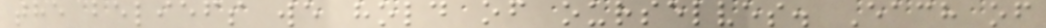the beliefs we hold of ourselves. Each of
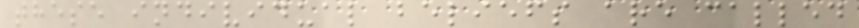these individual beliefs are called
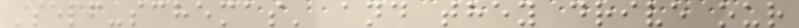'self-schemas' and they drive our
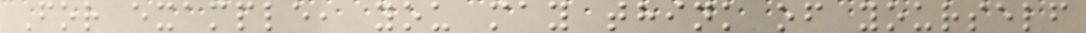For example, you may think of yourself
